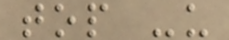top -u
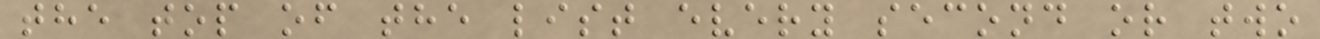the top of the list every second or two
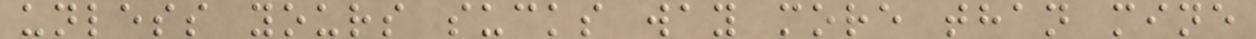unless yours sucks way more than mine
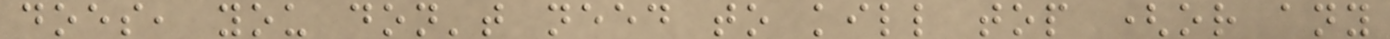does, you don't need to kill top (or any
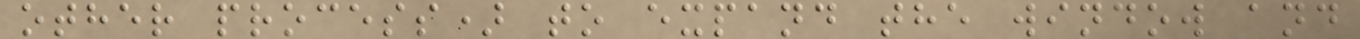other process) to expand the window and
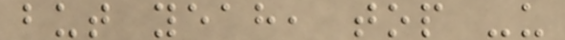but yeah, top -u
